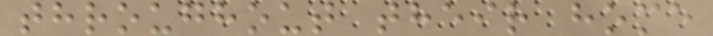throughout their home
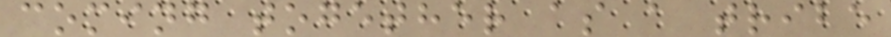coming together as a tribe
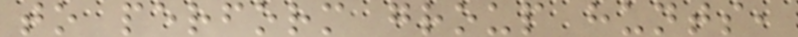to perform group hunts,
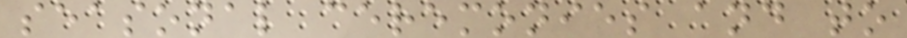seasonal ceremonies and to
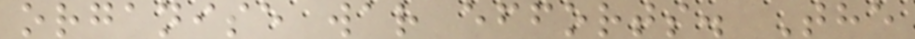organise war efforts. The
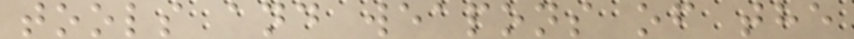tools and weapons of the
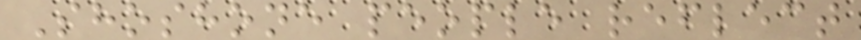Shoshone people reflect
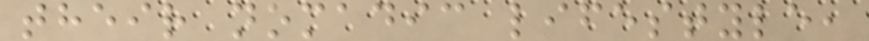their nomadic lifestyle,
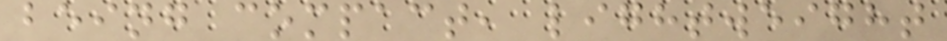being compact, lightweight
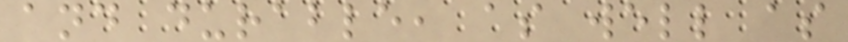and durable, as well as
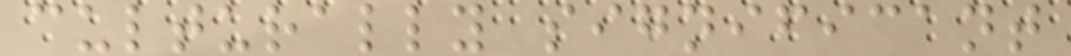culturally significant
